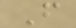F
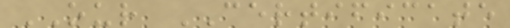OUR CERTIFICATE
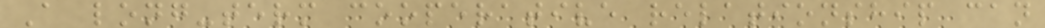A long-term cooperative relationship can
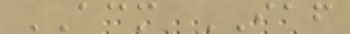ACM IAF
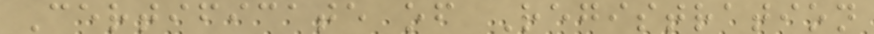Certificate of Registration
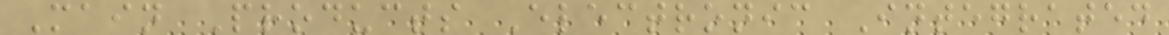Main Products Electronic Integrated
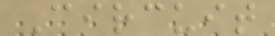Circuit
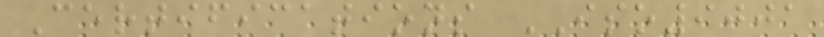Certifications ISO9001
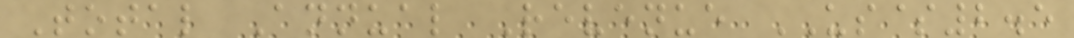Total Annual Revenue US$2.5
